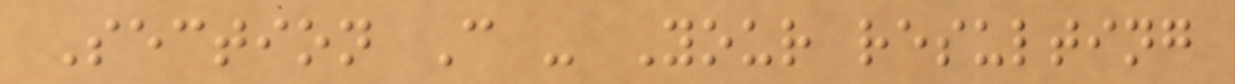Section C - Your resulting
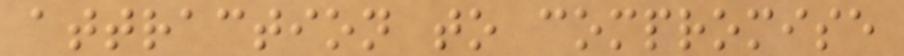attraction to compromise
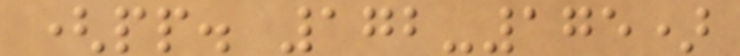(pp. 172-175)
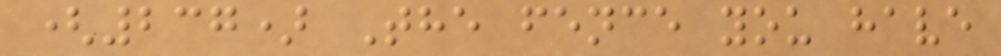(237) The fence you have
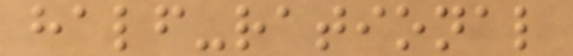half-rational
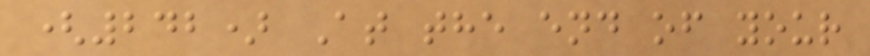(242) At the end of your
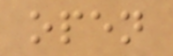open
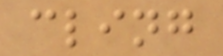cling
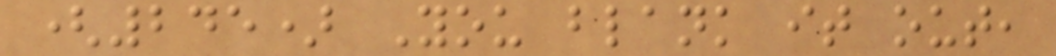(245) You blank it out,
